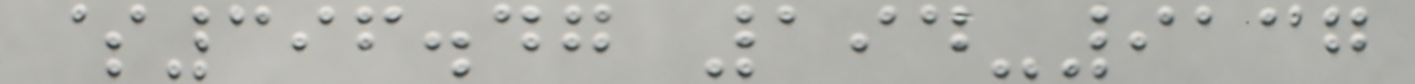$396.47 194-9137
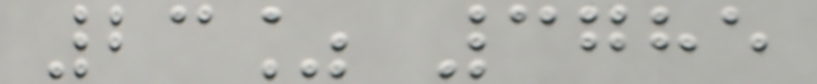23% 3785
